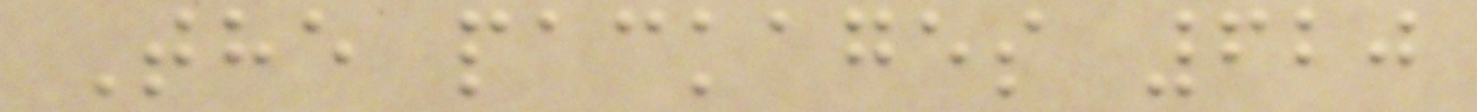The packages 620
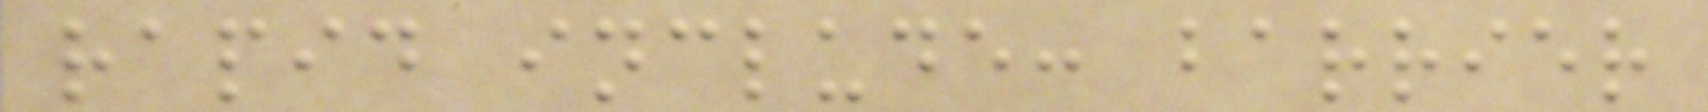rapid include: barrier
